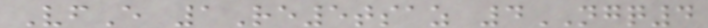VfE 1Re5tsaz 4NGQ4
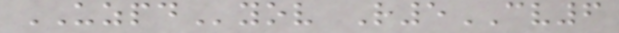UZPDyov R5CV6
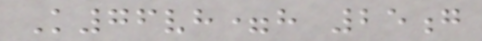K76vh=h 25g
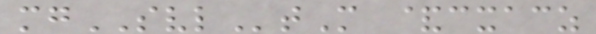mgSVLtM &cxacz
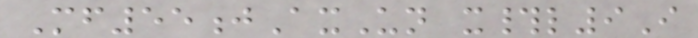Mf55jAxUn x#l9I
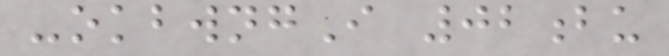-okbwngI 02bu
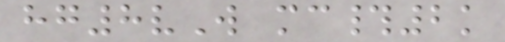hg8vW mc#2k
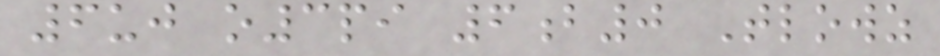6uj o3pi 6b0 Tlowz
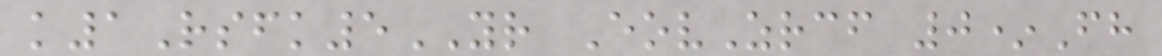k1Rsfk5YR EovZrcf 0*Fh
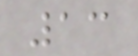13
